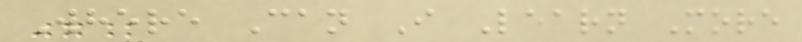Where Can I Learn More
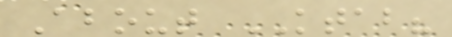About KTAB?
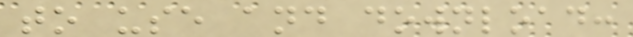to use and download:
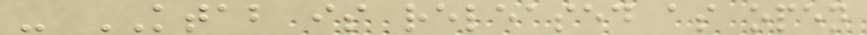- KTAB is released as open
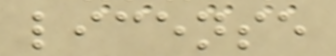license
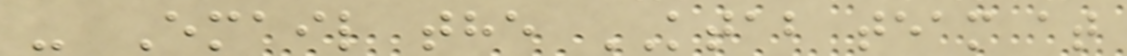- Email the KTAB team at
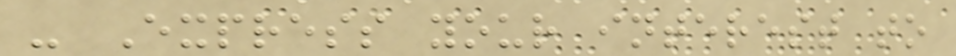- Express your interest to
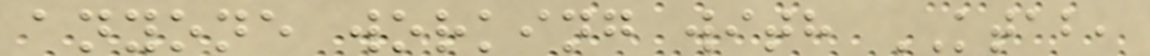anyone working with KTAB,
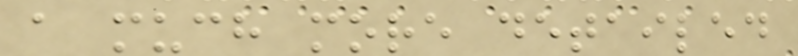a much more detailed
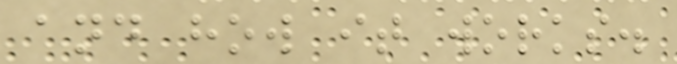and how it works.
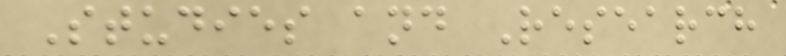Studies and Research
